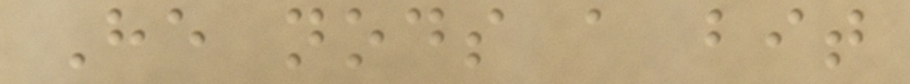He nods a bit
